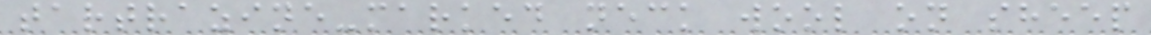tartrazine-marked neck wool on sheep
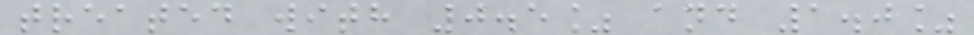treated with 0.5% and 1.0%
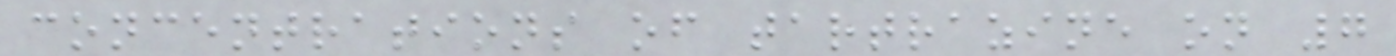concentrations of tartrazine on 7
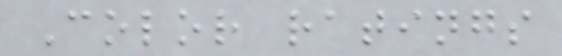Color ratings
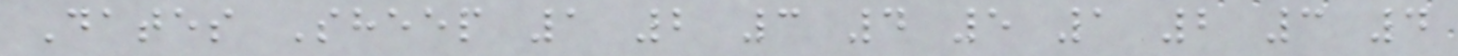Dates Sheep 1 2 3 4 5 1 2 3 4
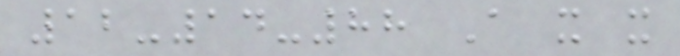12-14-88 A x x
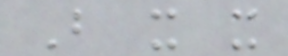B x x
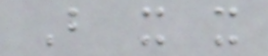B x x
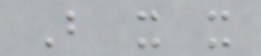B x x
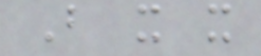B x x
